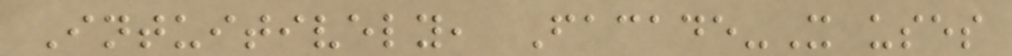Intuitively, Facade-X uses
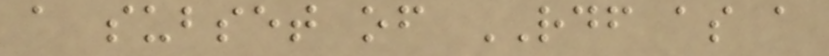a subset of RDF as a
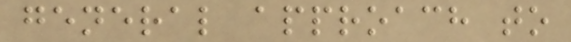general approach to
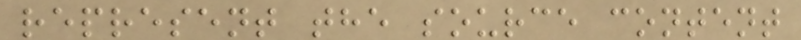represent the source content
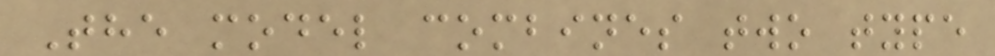The model combines two type
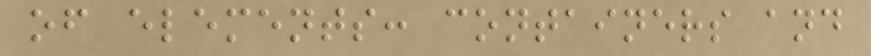of elements: containers and
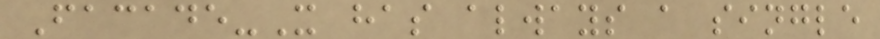Facade-X has always a single
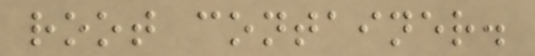root container.
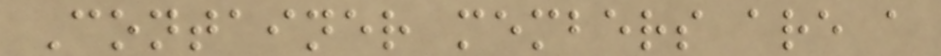Container members are a
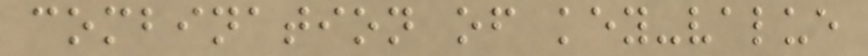combination of key-value
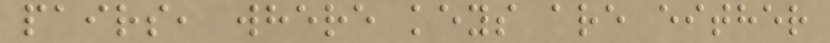pairs, where keys are either
